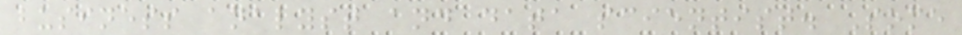business analyst and data scientist. Some
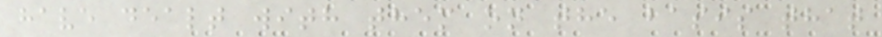have dealt with them on the basis that
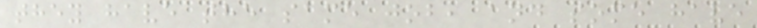they have the same job, and some have
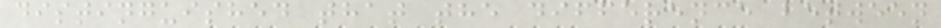distinguished that the difference between
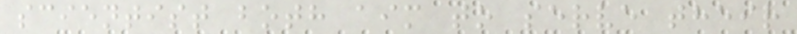scientist both aim to serve their
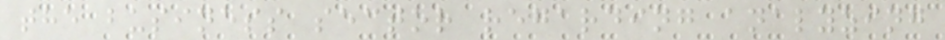the business sector regarding analyzing
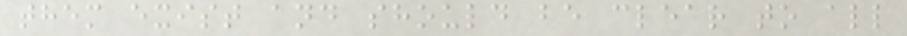them exist and should be clear to all
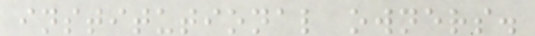institutional owners.
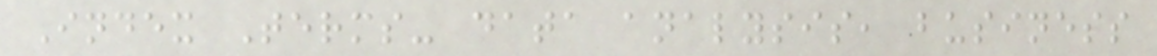Index Terms- data analysis, business
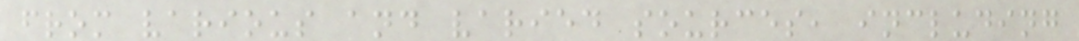from various and varied sources, including
